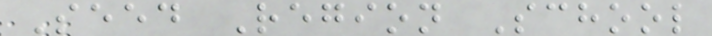Seed Region School
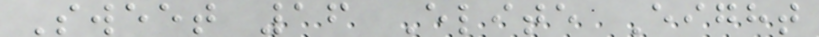Sweet 16 Elite Eight
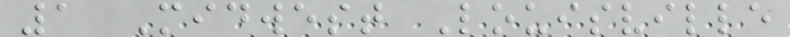1 Midwest Louisville
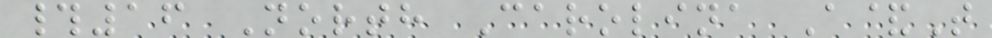#16 North Carolina A&T
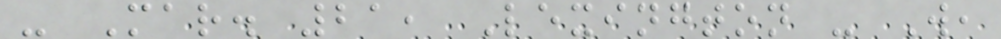- Mar. 21, Lexington - W,
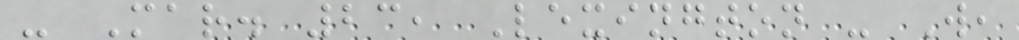- Mar. 23, Lexington - W,
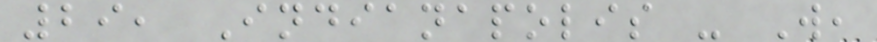29, Indianapolis - W,
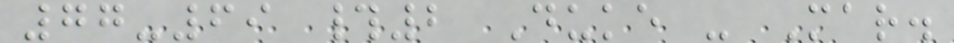77-69 #2 Duke - Mar.
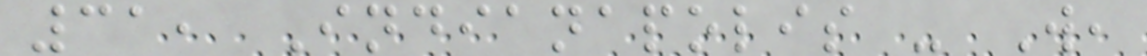31, Indianapolis - W,
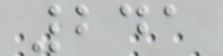241
